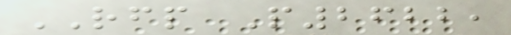RFP P2622,
